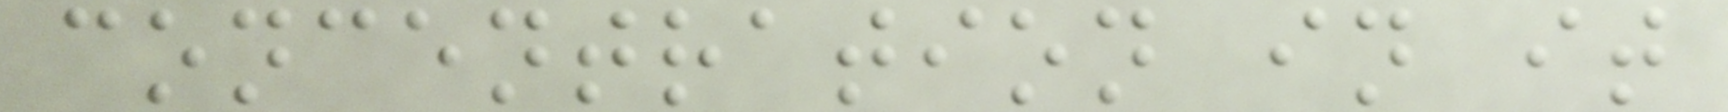concentration in it
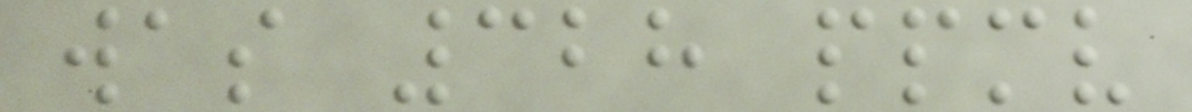was 328 ppmv
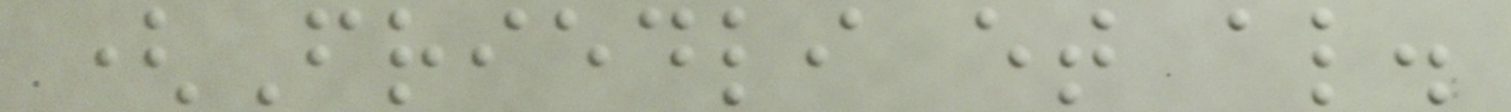(Friedli et al.
